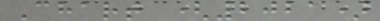Chart (2021)
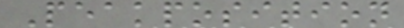Peakposition
